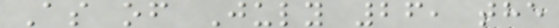As of July 26, the
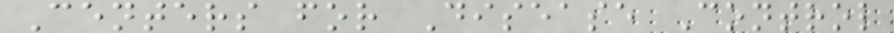Centers for Disease Control
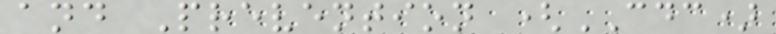and Prevention (CDC)
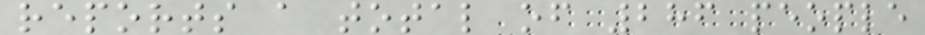reports a total of 286 people
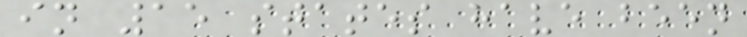in 15 states have been
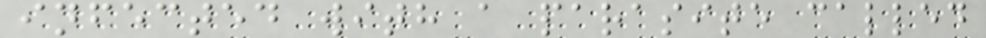infected with a parasite called
